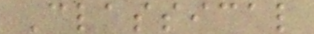Classical
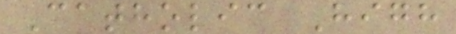Catholic High
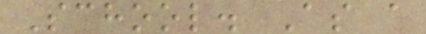School. As a
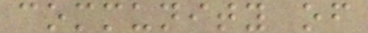community of
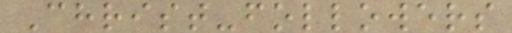Christ-followers
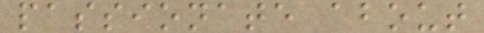passionate about
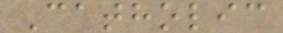Catholic
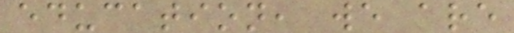education, we are
